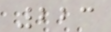223
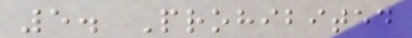5. Prohibited
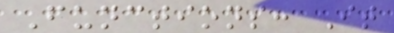Functions: It
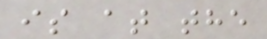is at the
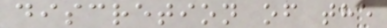discretion of the
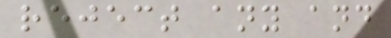reject any and
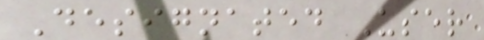Designated User
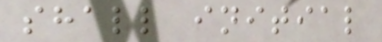shall initial
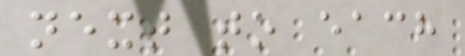next to each
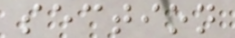section
